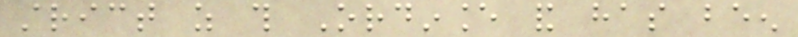strict as this Ordinance and has been
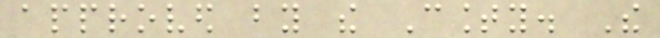approved by the County. The
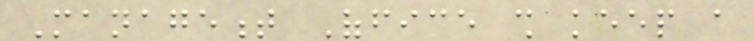Management Office shall keep a
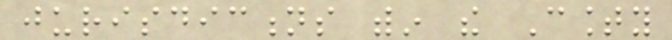jurisdictions within the County
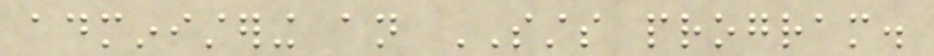administering an SSTS program.
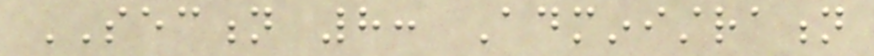SECTION 8: Administration
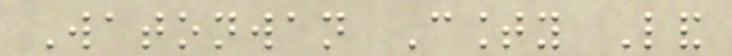Watonwan County Land
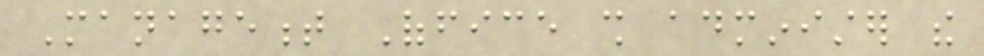Management Office shall administer the
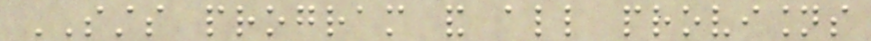SSTS program and all provisions
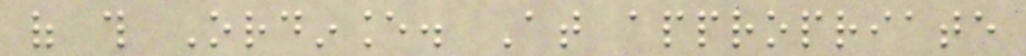of this Ordinance. At appropriate
